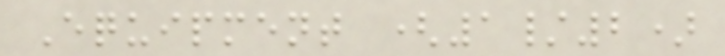Equipment (1/2)
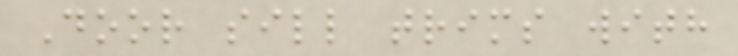Door sill trims with
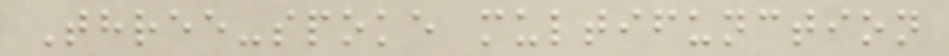Three-spoke multifunction
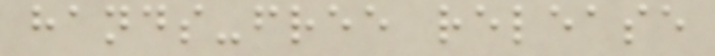hands-free release
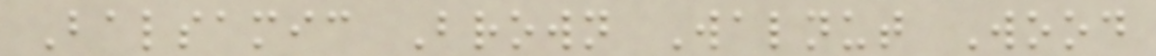Balsamic Brown Walnut Wood
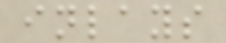inlays
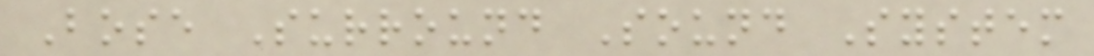Bose Surround Sound System
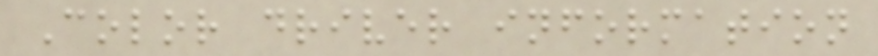Color driver information
